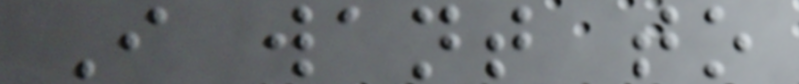I want to
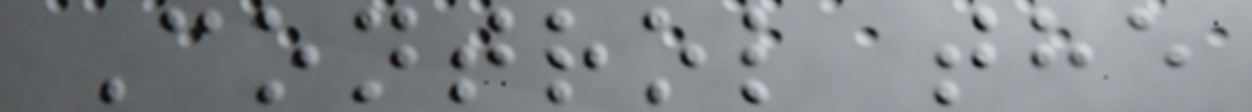Control the
